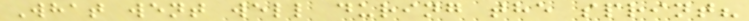What went well during the sprint?
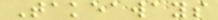Takeaways
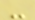-
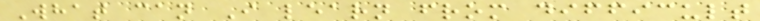What can I learn from difficult
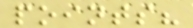points?
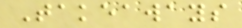Takeaways
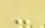-
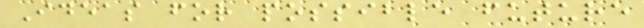Ideas for possible future
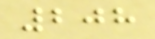208
